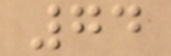74
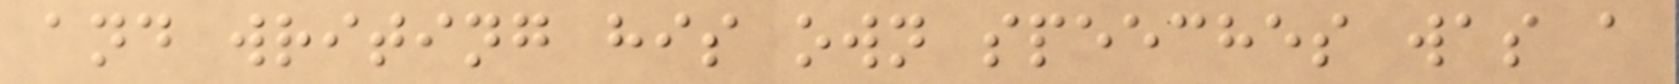and writing his own speeches was a
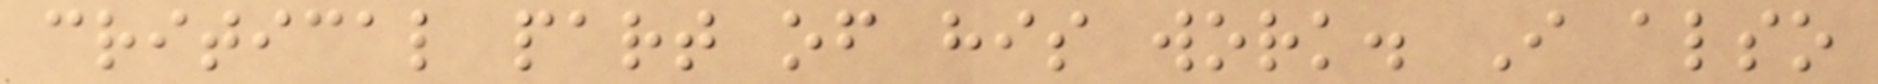critical part of his work. I also
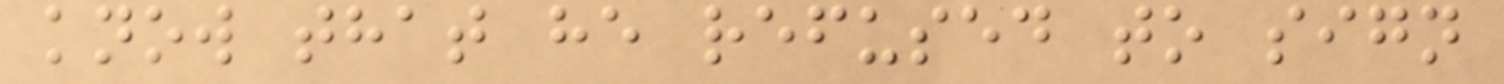know that he refused to sign
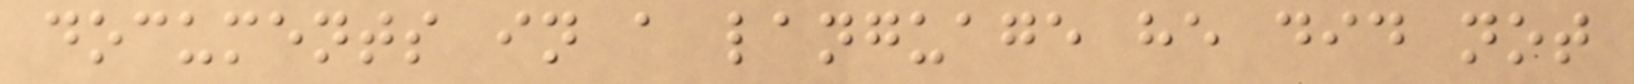documents in a language he did not
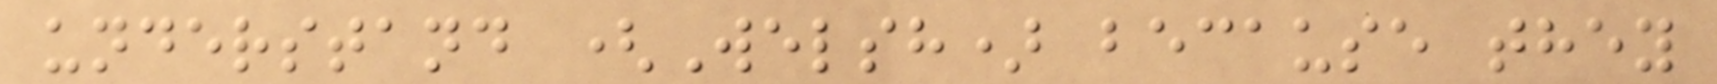understand (Welsh) because they
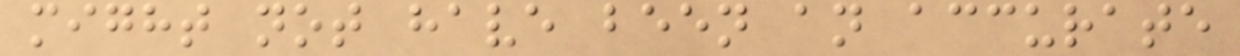might not have been an accurate
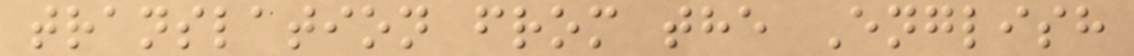translation from the English
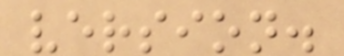version.
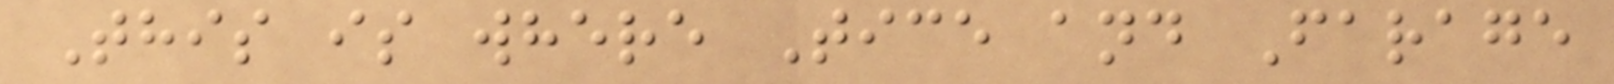This is where Tice and Farage
